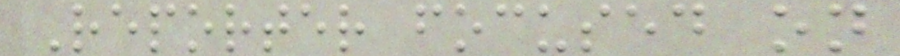Reporter focused on
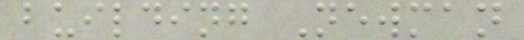building Newman
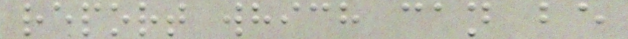report which can be
